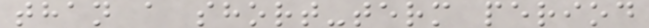than a short-term period
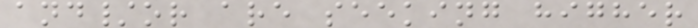and/or are seeking higher
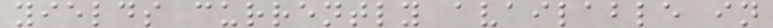yields currently available in
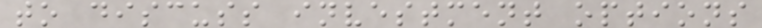to discuss investment options
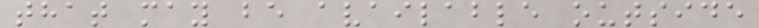that may be available outside
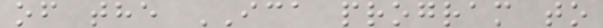of the ICA program to
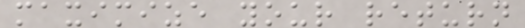maximize your return
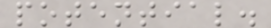potential.
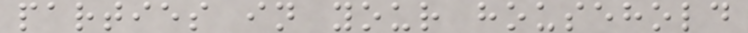parties in your household
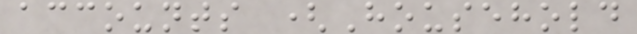accounts (Household
